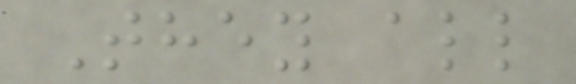They all
